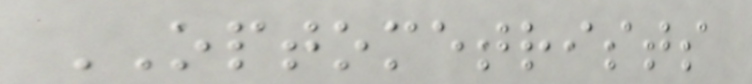OPTOMETRISTS
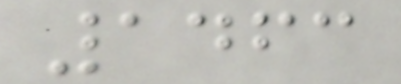1463
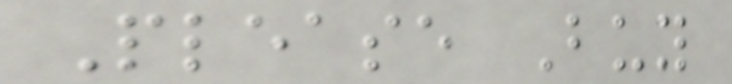Please Buy
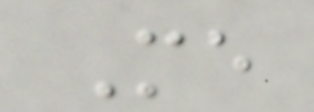Me
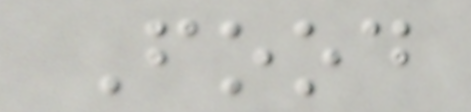Food
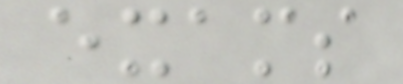exams
